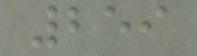259
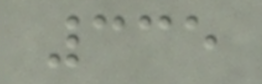335
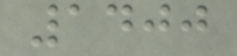1400
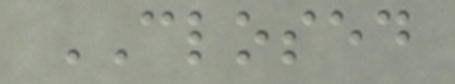CLOSED
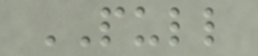PULL
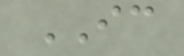IC
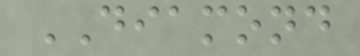DIAMOND
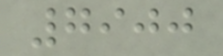7900
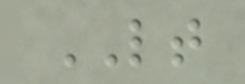LT
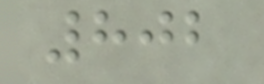802
